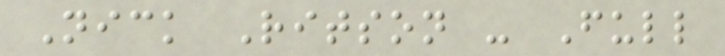Nick Ritson - Full
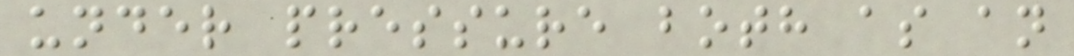under pressure both as an
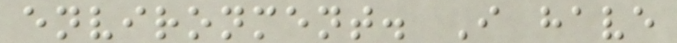environment. I have
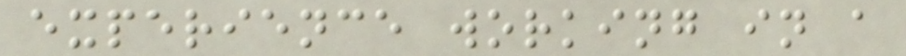experience working in a
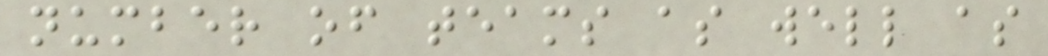number of teams as well as
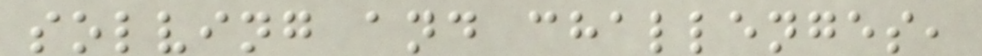solving and challenges,
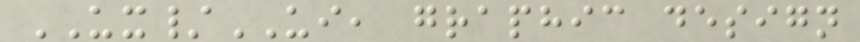UX/UI, graphic design
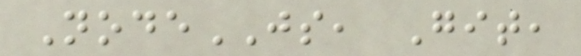NodeJS, Git,
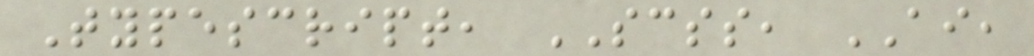Typescript, SCSS, AI,
